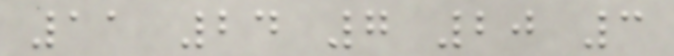11 24 7 20 3
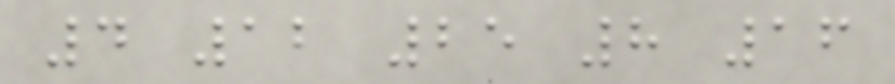4 12 25 8 16
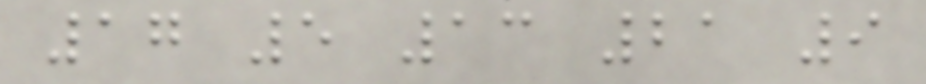17 5 13 21 9
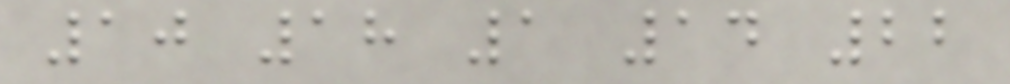10 18 1 14 22
